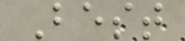Best
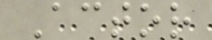Actor
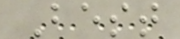Best
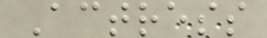Actress
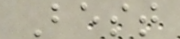Best
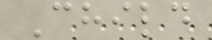Child
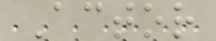Actor
